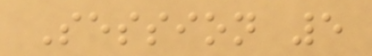Session 5
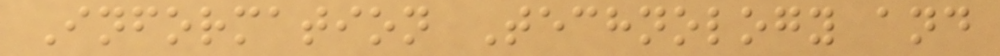Information Technology and
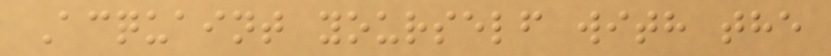Acquaint yourself with the
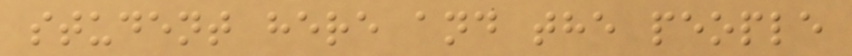student here and the people
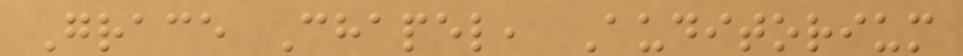Grace Chapel, Auditorium
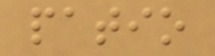patio
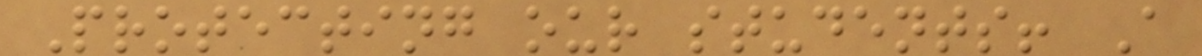Protecting our students! A
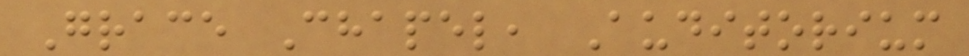Grace Chapel, Auditorium
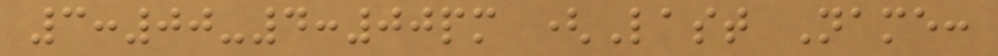3:00-4:00pm (Last Name:
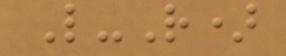L-R)
